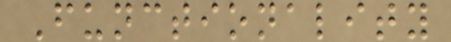Functionality
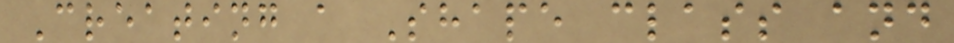Creating a Shape class and
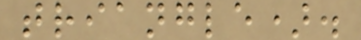triangle).
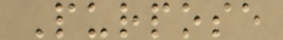Purpose
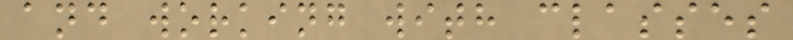and working with classes
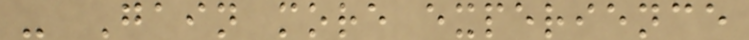- Gain more experience
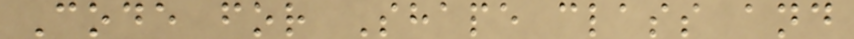Code for Shape class and
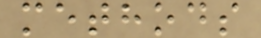methods
